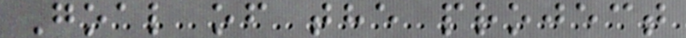Goal of the project
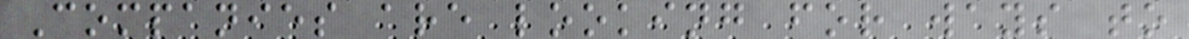Companies are looking for ways to
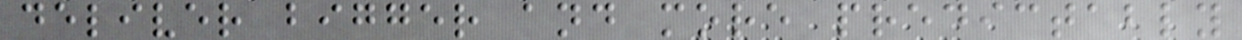deliver bigger and more predictably
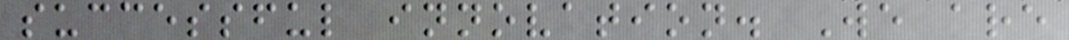successful innovation. We are
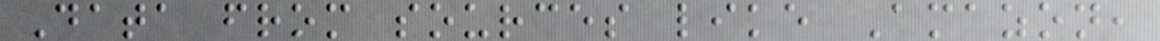Data from sources like Amazon,
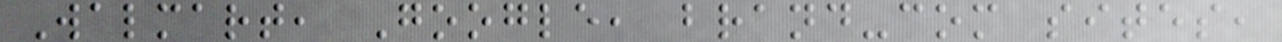Walmart, Google, brand-com sites,
